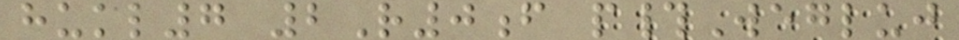hukl7 2R0f p#Wegluj
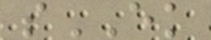sEK
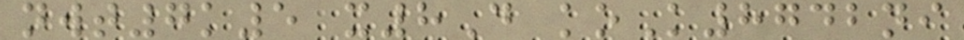nwt7k5 x8D koK8742ni
